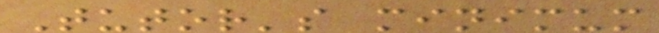Tutor's minimum
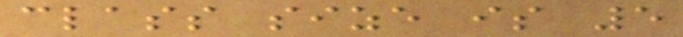class size is 5
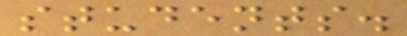students.
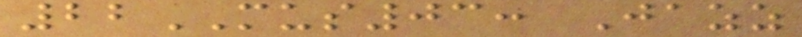22MUS03: Jazz
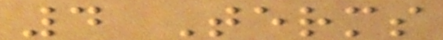4 Terms
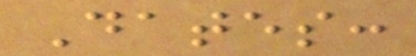Dates:
